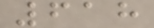618
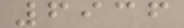6936
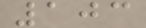103
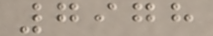7978
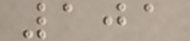101
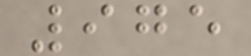975
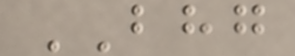BHG
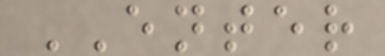ENTER
